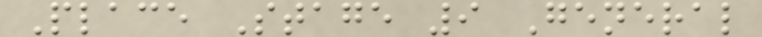Place Stage 9 General
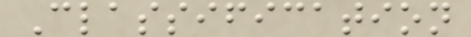Classification
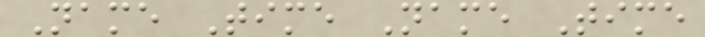Name Time Name Time
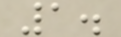1.
